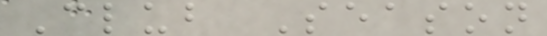Club Season
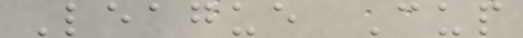League Cup
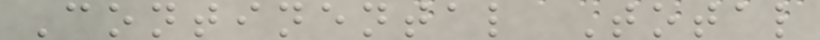Continental Total
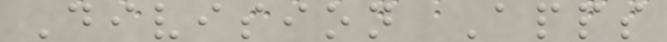Division Apps
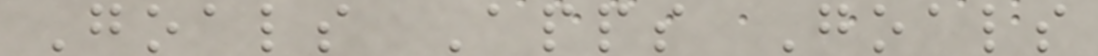Goals Apps Goals
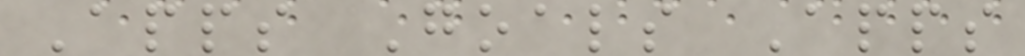Apps Goals Apps
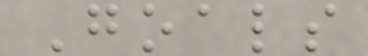Goals
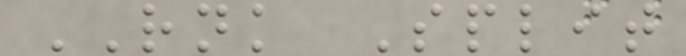RNK Split
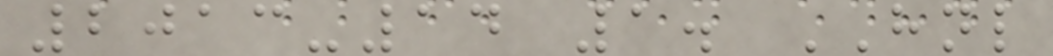2013-14 1. HNL
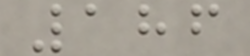186
